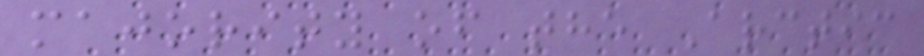majority of the Arctic
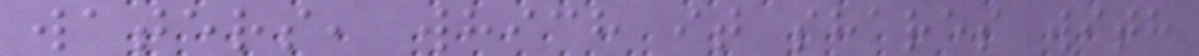waters, which it shares with
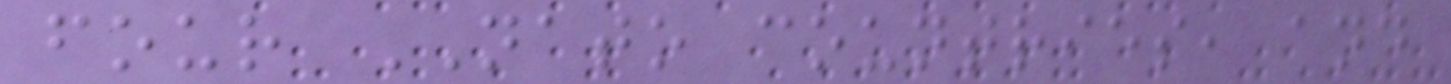four NATO countries, and
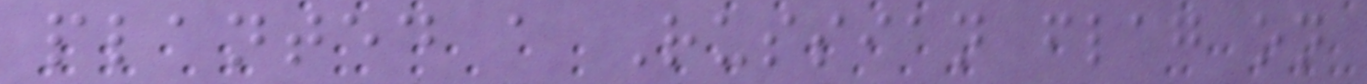planted a Russian flag on
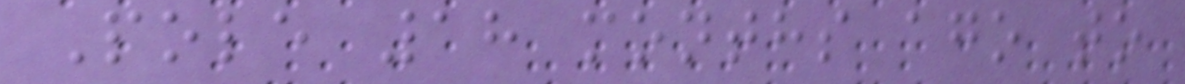Pole 18 months ago to
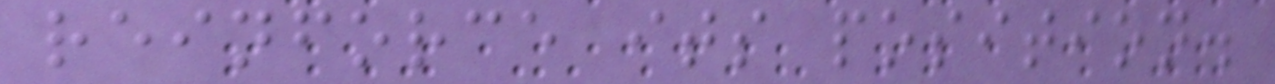reinforce its position.
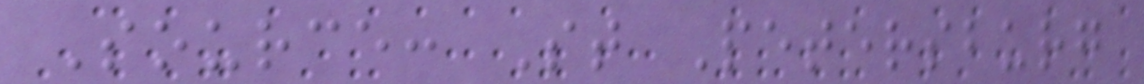Source: St Petersburg
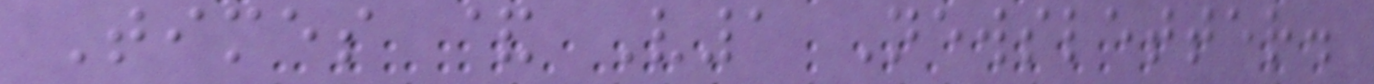Times & V1 Newsletter.
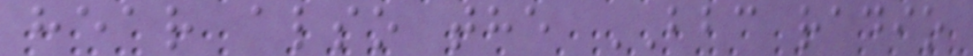hear also the BBC radio
